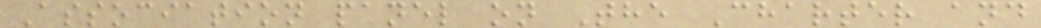Association panel on The Charter and
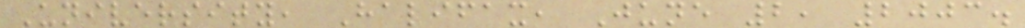University, Halifax, June 2, 2003.
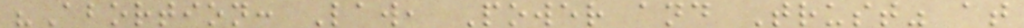"Abortion: Law, Power and Trust" at
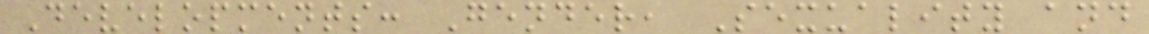Developments: Gender, Sexuality and
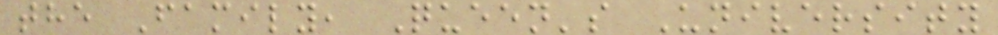the Family, Queen's University
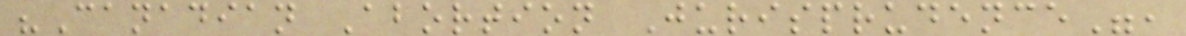"Canadian Abortion Jurisprudence",
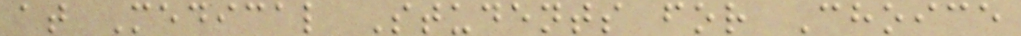at Medical Students for Choice
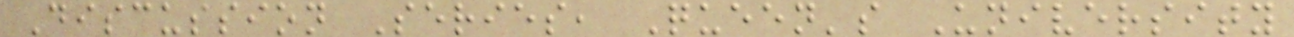Discussion Series, Queen's University
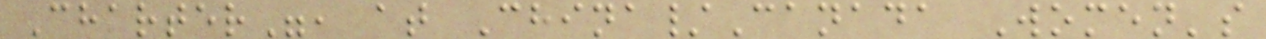Charter", at China/Canada Women's
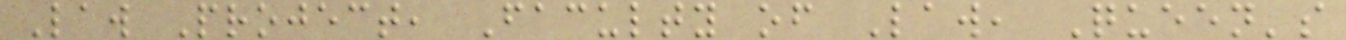Law Project, Faculty of Law, Queen's
